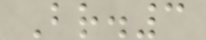Br.3
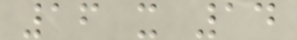16 x 14
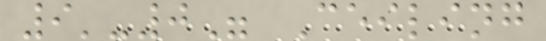9'-0" Ceiling
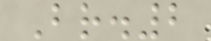Br.2
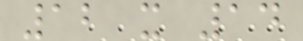12 x 14
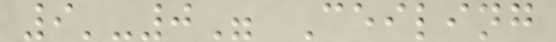9'-0" Ceiling
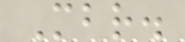Mbr.
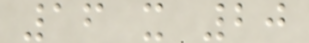16 x 20
